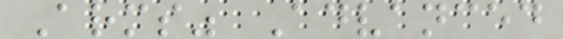Arms" Advanced
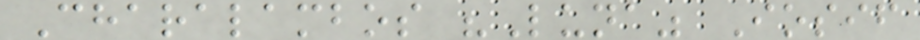Charalambos "Luna" Iosif
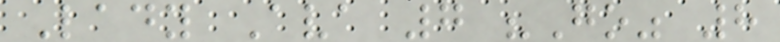Lady Ava 7 "Go" 8
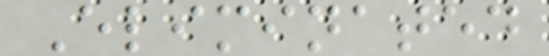Eliminated
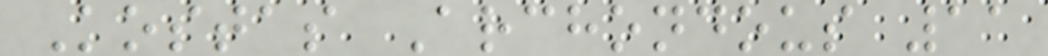Kostas Archondous 11
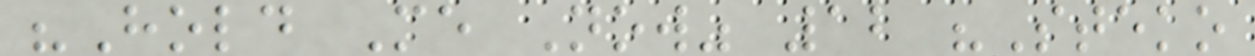"Hold Me Now" 12 "Steko
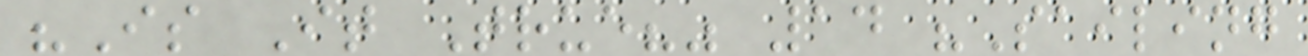"Is It True?" 14 "Sailing
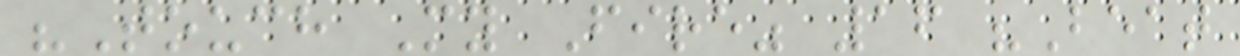"Touch My Fire" 16 "Beat
